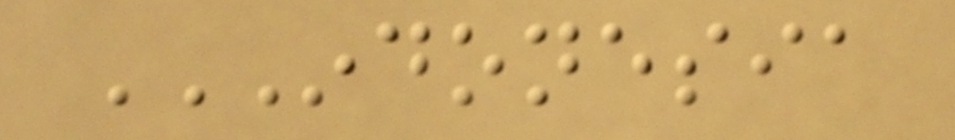INDONESIA
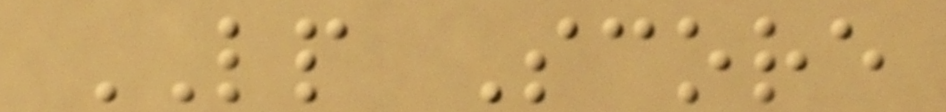LP Score
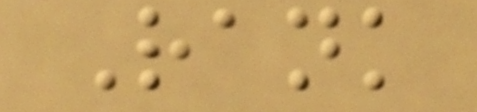Rank
